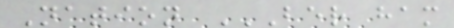Nation BER HAM
